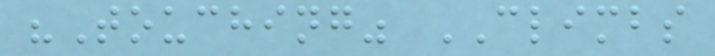"Touching" CLIMBS
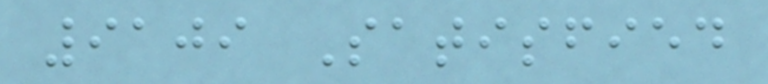9109 Satisfied
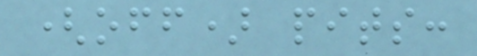(off) pits:
